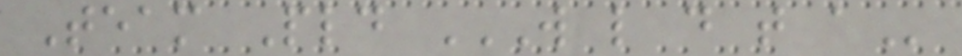Team Pld W L D T A
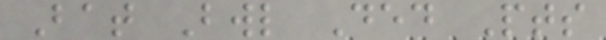Bat Bwl Ded Pts
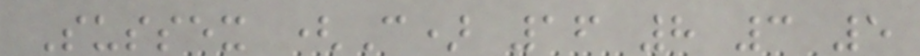Sussex (C) 16 8 3 5
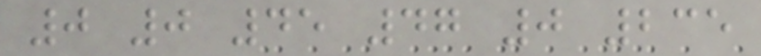0 0 45 47 0 235
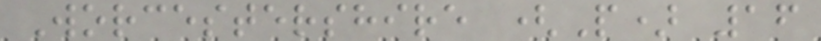Worcestershire (P) 16
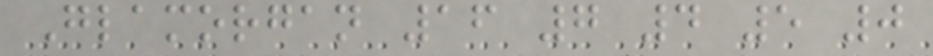Glamorgan 16 7 4 5 0
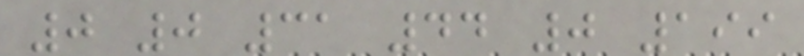0 0 31 44 0 199
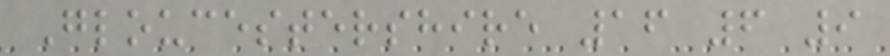Gloucestershire 16 6 9
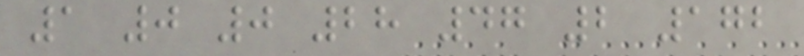1 0 0 28 47 2 172
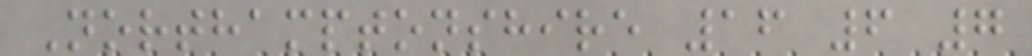Northamptonshire 16 6 7
